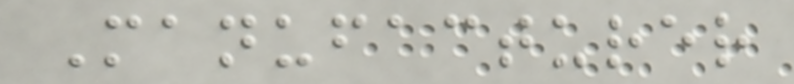Manufacturer
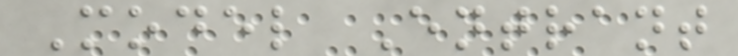Model Entrant
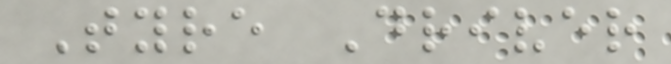Tyre Driver
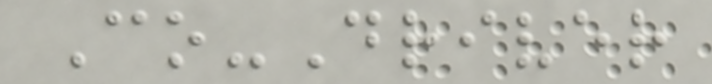Co-Driver
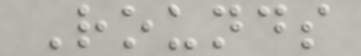Rounds
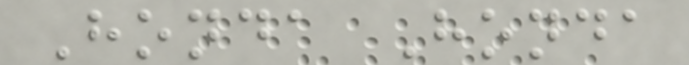Honda Honda
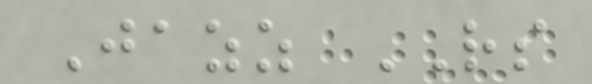Jazz RS
